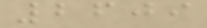2609
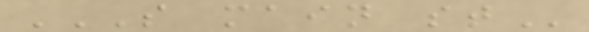S MAIN ST
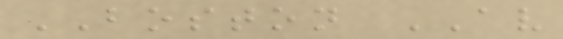BOSTON AV
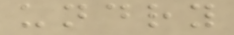undry
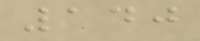140
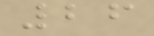26
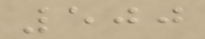500
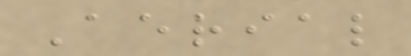Aerial
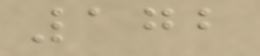172
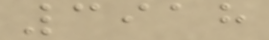3918
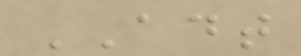ADT
